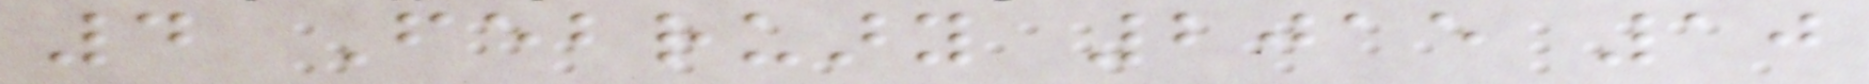4 February 2015 10
